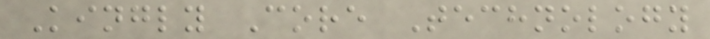Kingly Core Technology
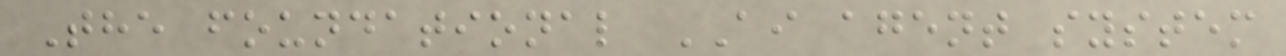The foundational AI agent system
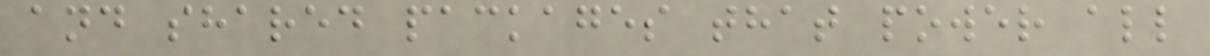and shared packages that power all
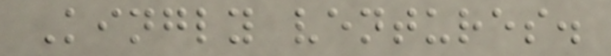Kingly ventures.
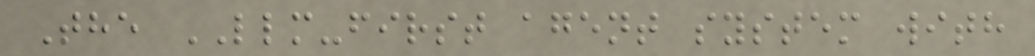The LLM-first agent system with
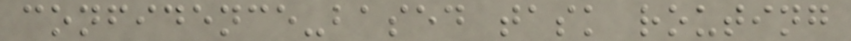confidence-based task routing
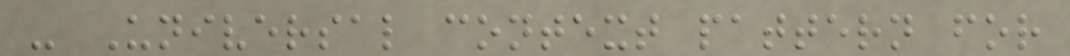- Universal context pattern for
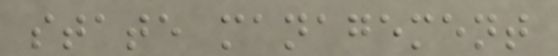state management
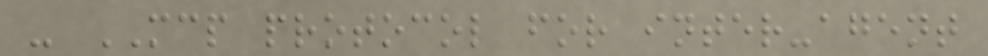- MCP protocol for inter-agent
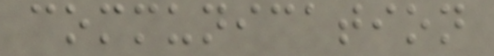communication
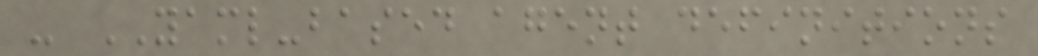- YAML-based agent definitions
